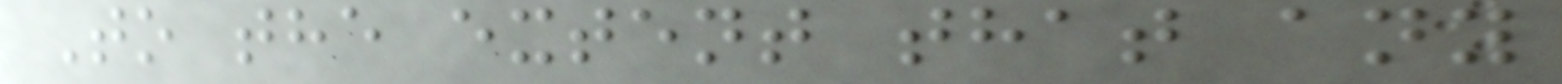To the extent that any
